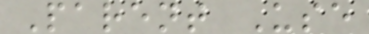Parent Use
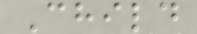Child
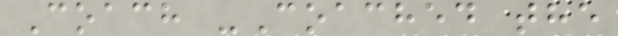Coach -Coached the
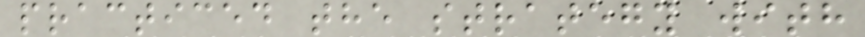practiced the strategy with
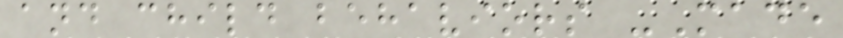and child behaviors -Made
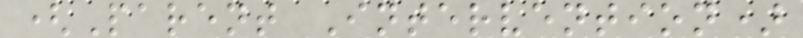(Parent Intervention)
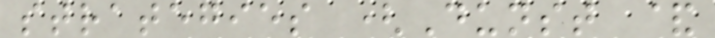strategies (Dunst &
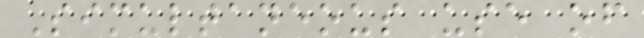Simultaneous use of
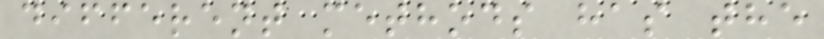different methods has the
